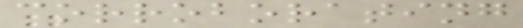corroborating
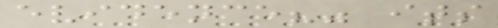evidence?" its
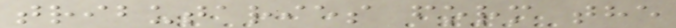tributaries form the
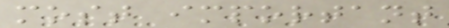most important
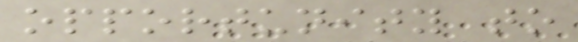opportunity to
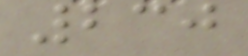230
